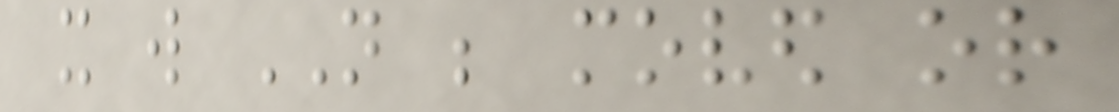it will NOT be moved or
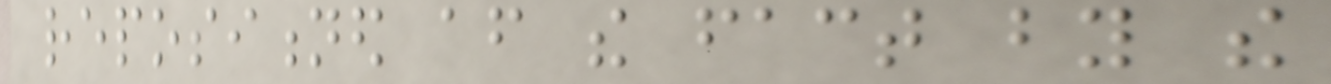repositioned after the fact by the
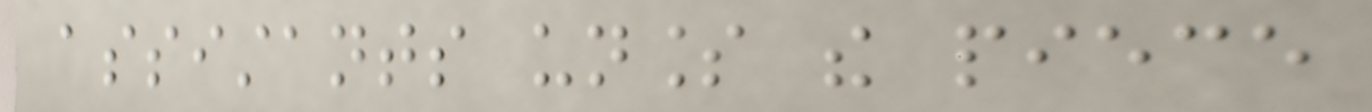assistants unless the piece
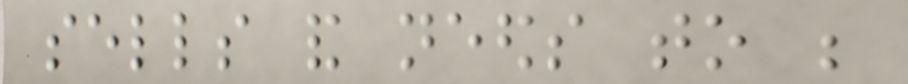sells and needs to be
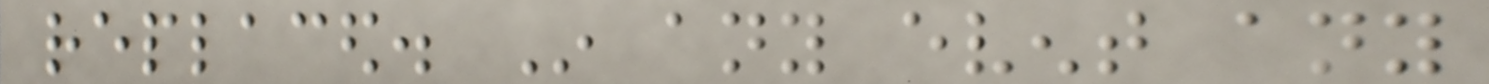replaced. In any event any
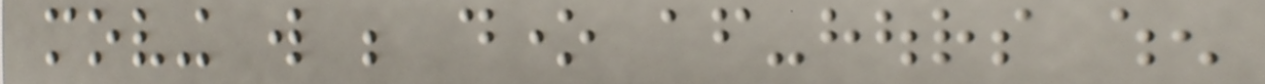moving will be done after-hours when
